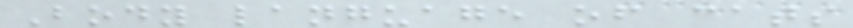Body language of cats
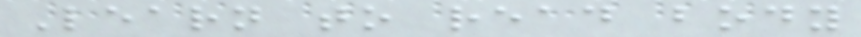Learn to read body
